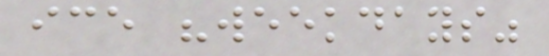ice "weekdays"
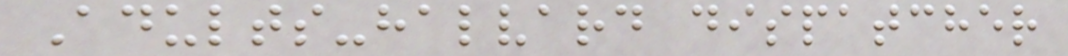Adults-halvard dispatcher
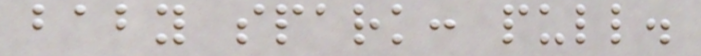baby spark: pull.
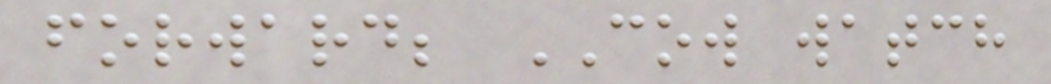forward; COW watch
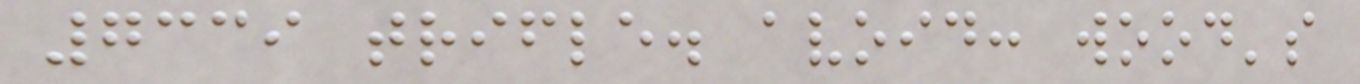7339 trifle. avoid: wood's
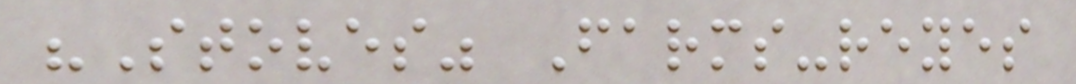"Stoves" Farms-reyes
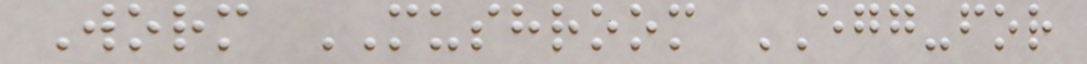Worm MUSHROOM EGG-for
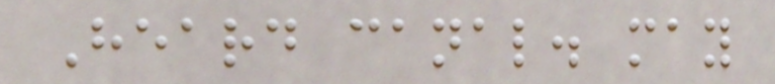Heard canal. may
